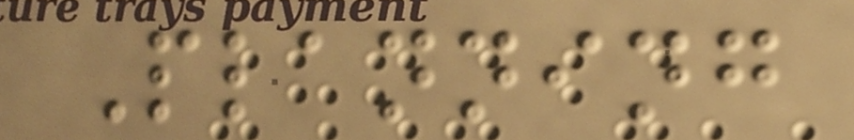Planning
